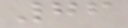76
